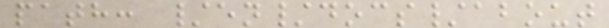path: /en/docs/about
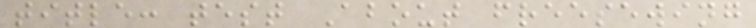title: test About freesewing
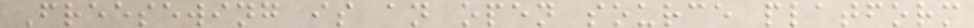Freesewing is an open source platform
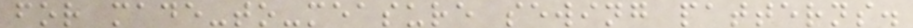for made-to-measure sewing patterns.
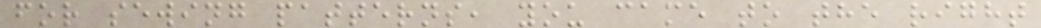for sewing patterns, you came to the right
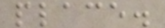place.
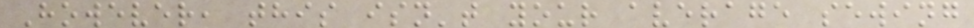However, this isn't your average sewing
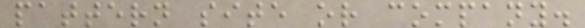pattern site or company.
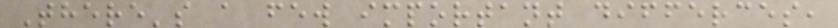There's a few important differces,
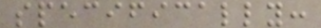specifically:
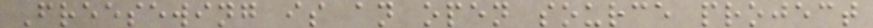Freesewing is an open source project
